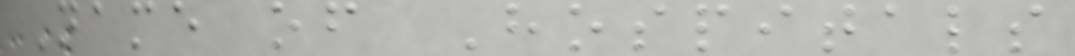Name of Hospitals
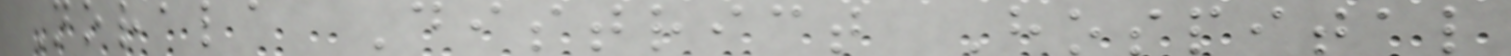Norala District Hospital
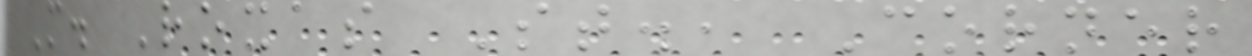M. Roxas St., Corner
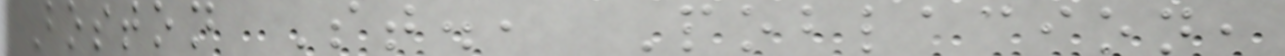Boston St., Poblacion,
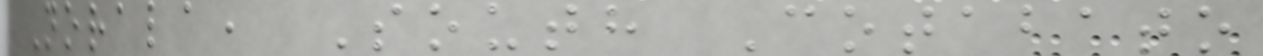Norala, South Cotabato
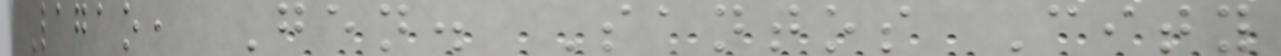Lagao, Gen. Santos City
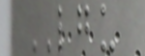LGU
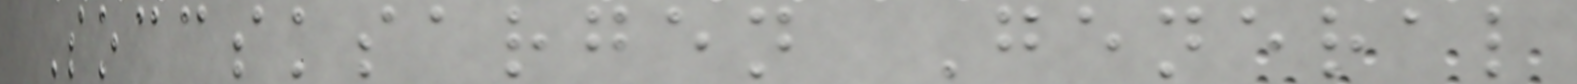Soccsksargen General
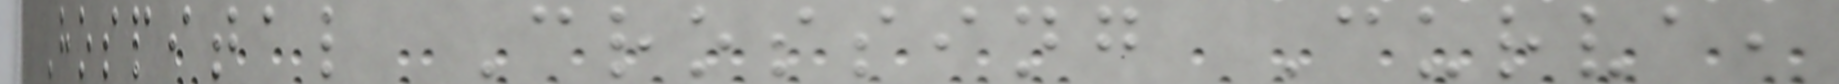Hospital Crossing Curva,
